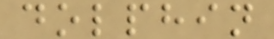dolphin
